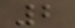2
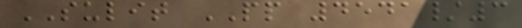SULIT PP 4541/3
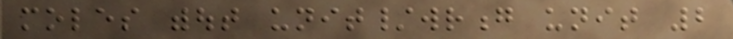moles without unit/wrong unit 2
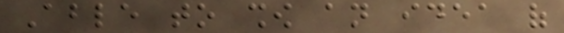Able to show an idea of
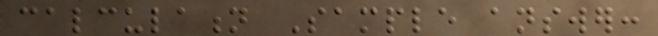calculation Sample answer:
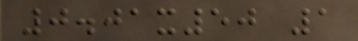0.01x50 1
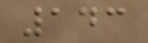143
